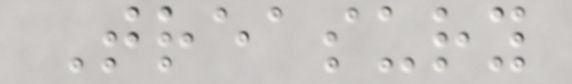Treasury
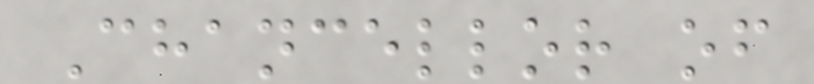Chancellor of
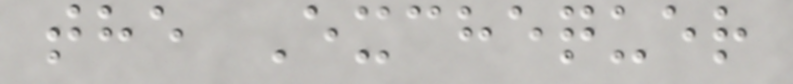the Exchequer
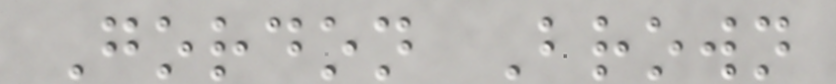Gordon Brown
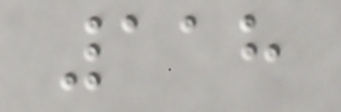118
